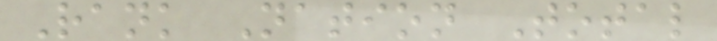Rank Nation Total
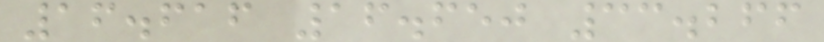16.616 16.650 33.266
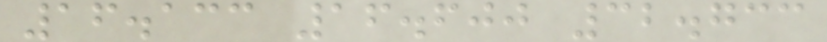16.133 16.600 32.733
